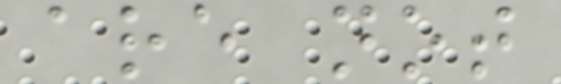are not
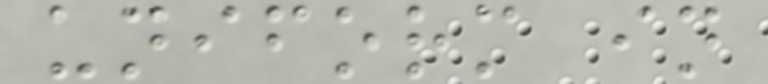uniform in
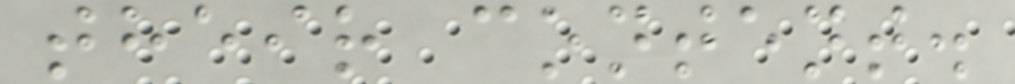their content.
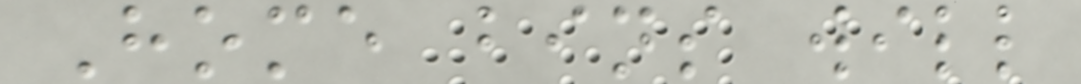Home bins will
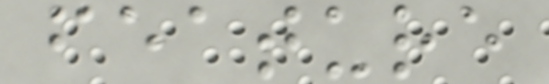feature
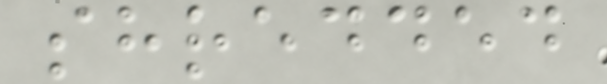shredded
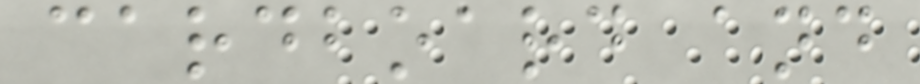cardboard and
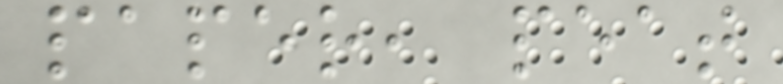paper, peat
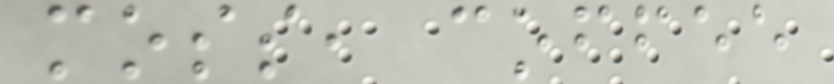moss, coffee
